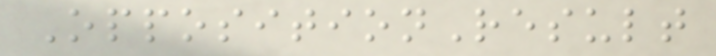OppositionResult
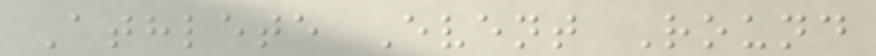Athlete Event Round
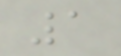1
